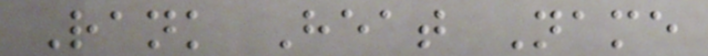Rank Heat Name
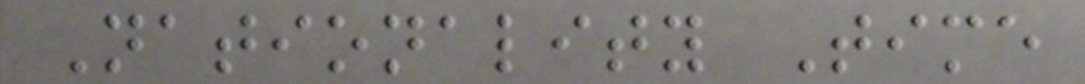Nationality Time
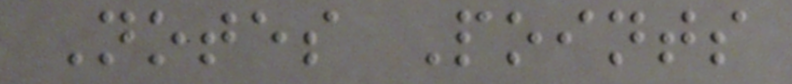Notes Points
